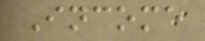Income
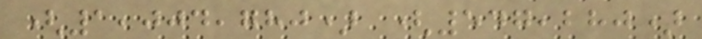(1,004,780) (547,280)
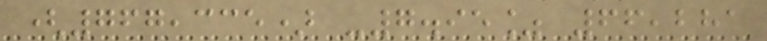(767,335) -7.95% 66,281
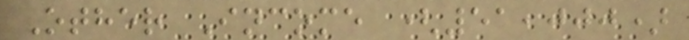Other Income (51,000)
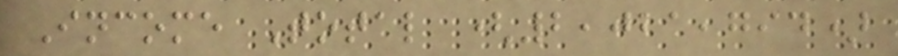Income Total (2,021,794)
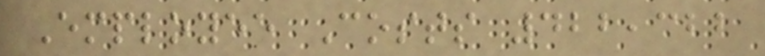Employee Costs 422,322
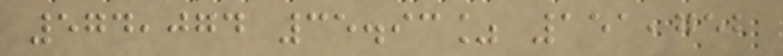574,074 35.93% 151,752
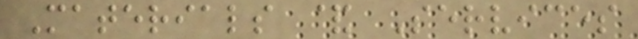Materials & Services
